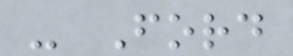- Ford
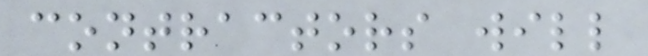contractors will
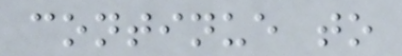continue to
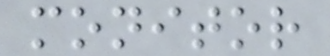monitor
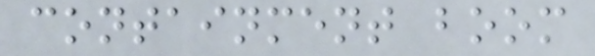containment boom
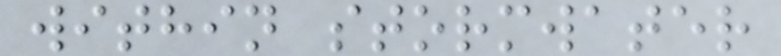within stormwater
